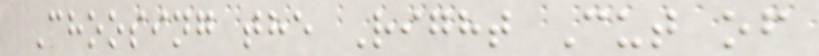Choosing the Right Cut of
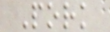Pork
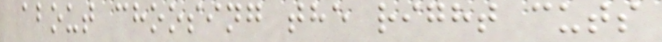about choosing the right cuts
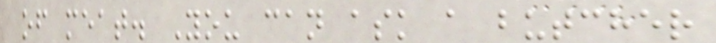of meat. You can ask a butcher
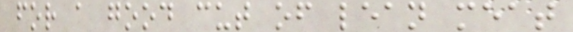for a good cut of lean meat
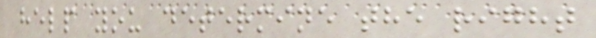help you determine the right
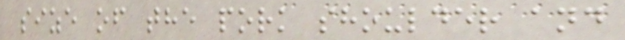size of the pork shoulder and
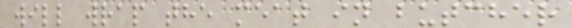will wrap the meat in butcher
